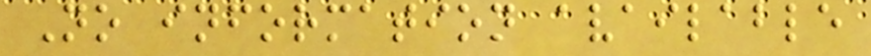No information available
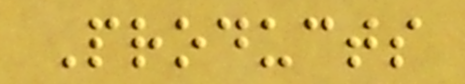Products
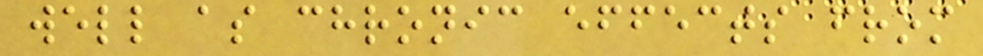well as chronic effects from
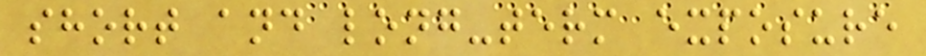short and long-term exposure
